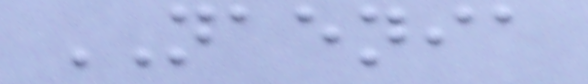NAENIA
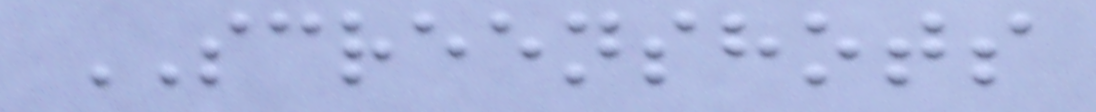SCREENSHOTS
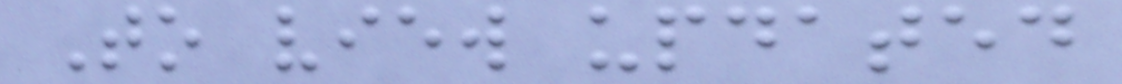To view updated
